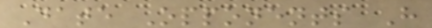Date Opponents H
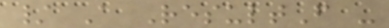/ A ResultF -
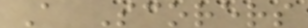A Scorers
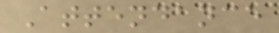Attendance
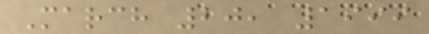March 20, 1999
